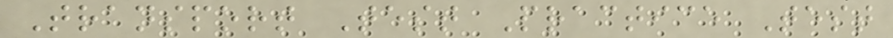Transport Test Practice Test
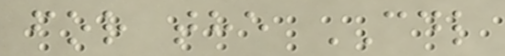for the CDL
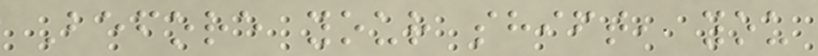Before your shift, you
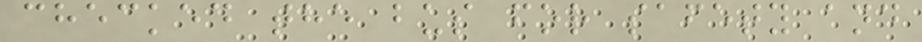checked the bus for safety and
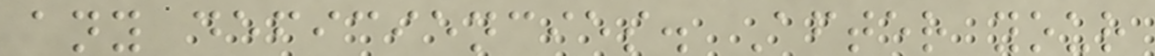any deficiencies. After your
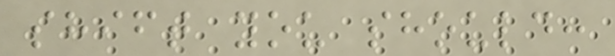shift you should:
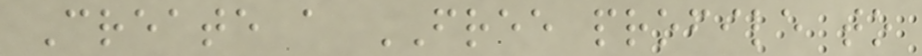Create a FREE profile to
